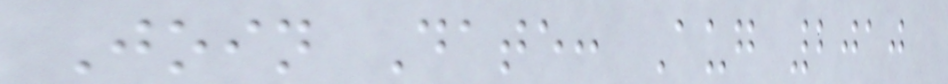Join Date: Aug 2010
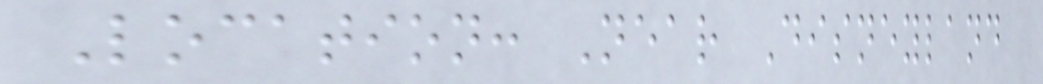Location: Near Disneyland
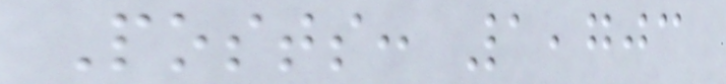Posts: 1,703
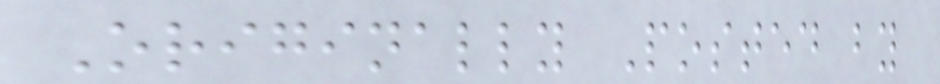Originally Posted by
